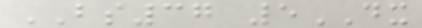BS37 5DX
